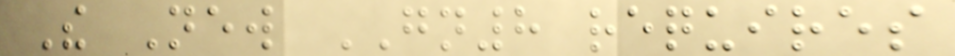The New GN8 requires
